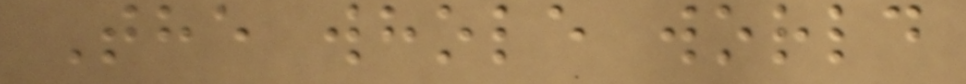The whole world
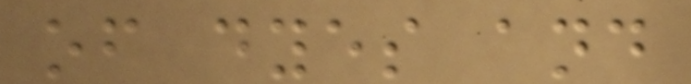of dyes and
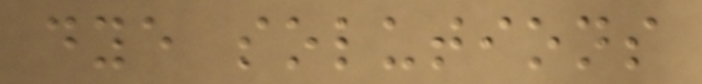dye solutions
